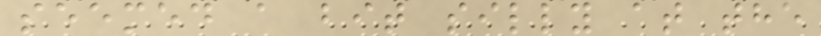seemed a bit silly at the
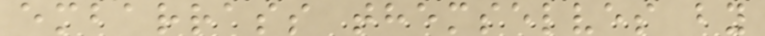embarrass themselves by
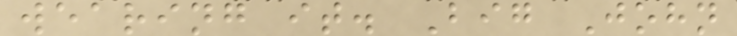wearing it. Big John
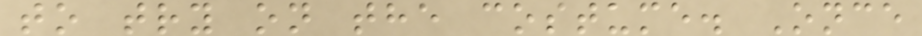to try on the costume. Once
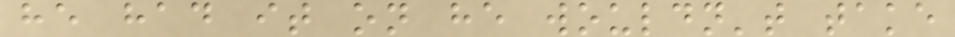he had it on he wouldn't take
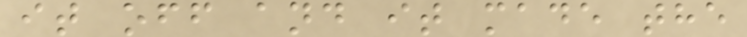it off and it made the
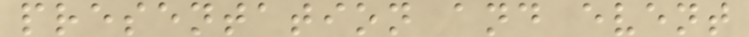presentation and event
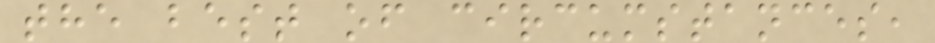the best of circumstances,
